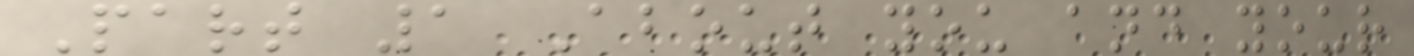Part 1 About you and your
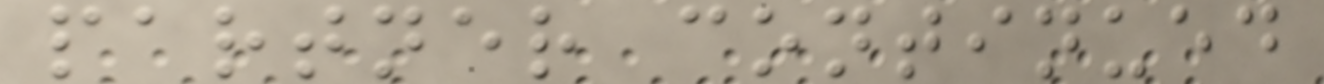partner continued
